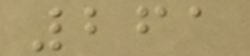261
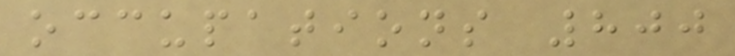occupations 800
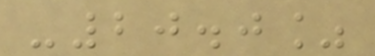-20.0%
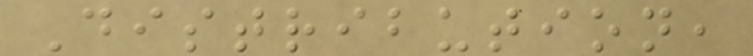Distribution,
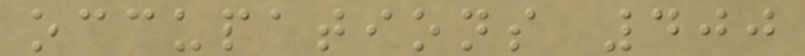occupations 400
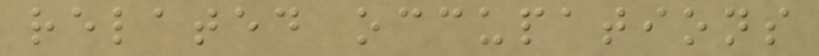related occupations
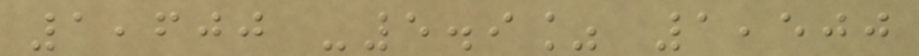1,600 -5.9% 1,500
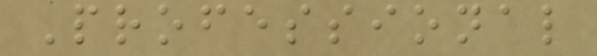Professional
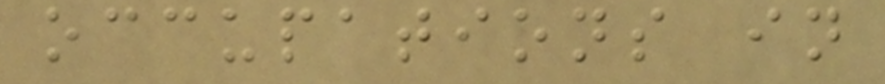occupations in
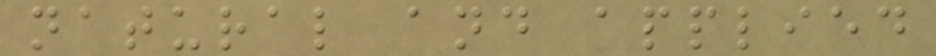natural and applied
